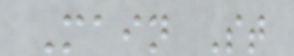Main St
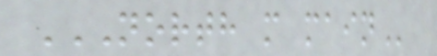NORTH M MAIN
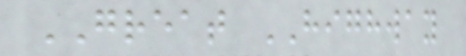GREAT HIGHWAY
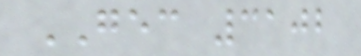GEC 3102
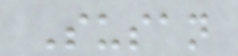Susan
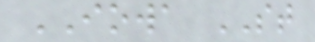IOWA ST
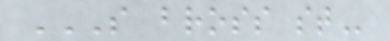S BROSS ST
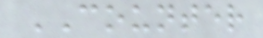COUNTER
